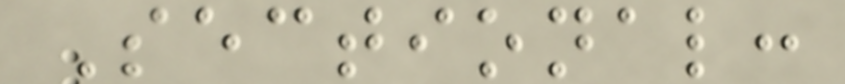Sectional:
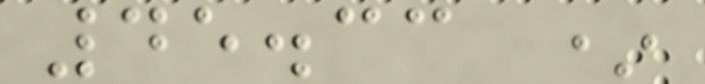45.33 *
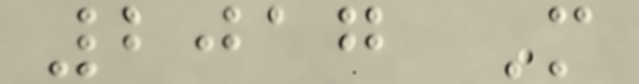2017 M
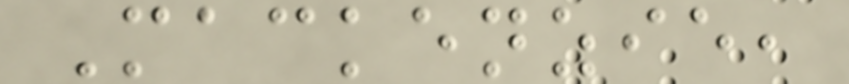Mackenzie,
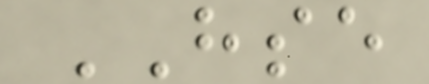HSE
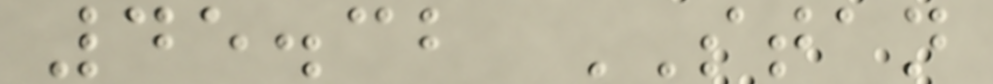45.32 STAN
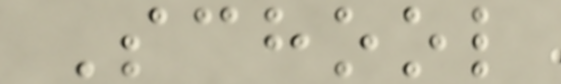School
